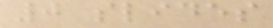0 slides
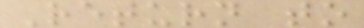Return to
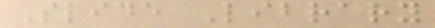Slide Library
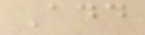Add
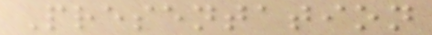Presentation
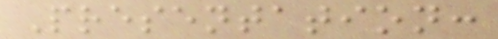Presentation:
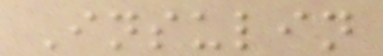Insulin
